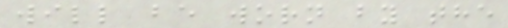will be worn by the
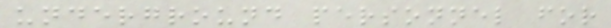underground personnel for
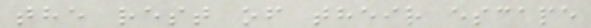the rest of their escape
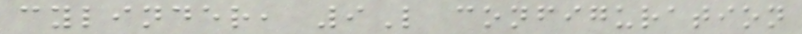cylinder, 9L configuration
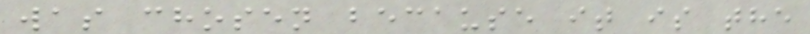was chosen because it is the
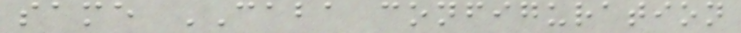same CABA configuration
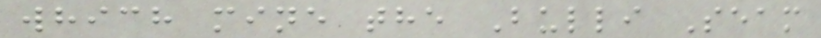which mine the Bulli Seam
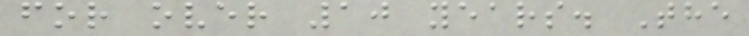for over 10 years. The
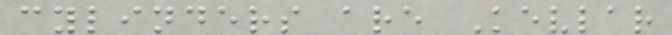cylinders are Kevlar
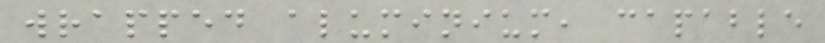wrapped aluminium, capable
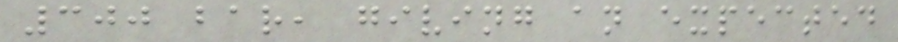300 bar, giving an expected
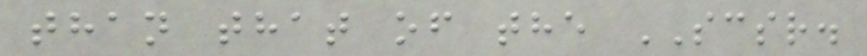than that of the SCSR.
